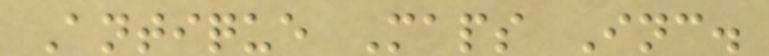Antique Maps Inc.
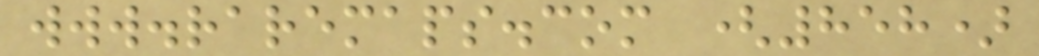www.raremaps.com (858)
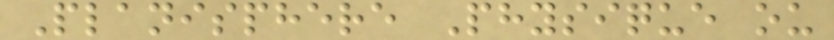Planisphere Physique ou
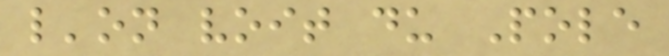l'on voit du Pole
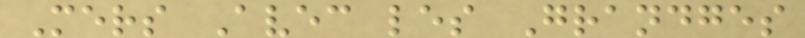Mers Avec les Grandges
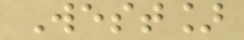West]
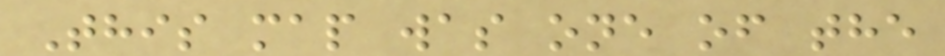This map was one of the
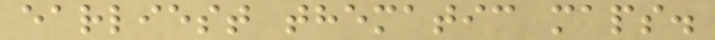earliest thematic maps.
